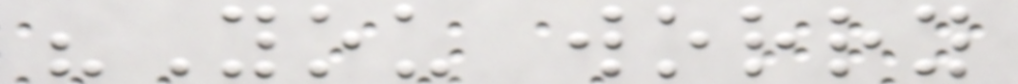"You worry
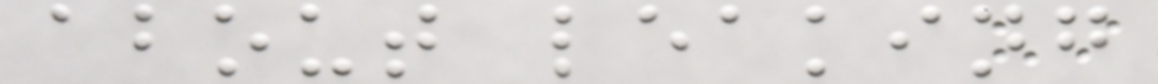about leaking
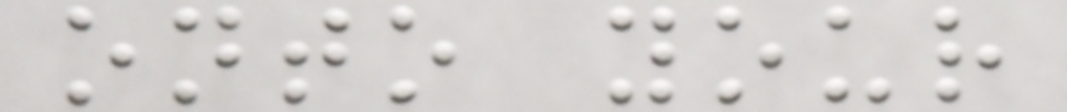onto your
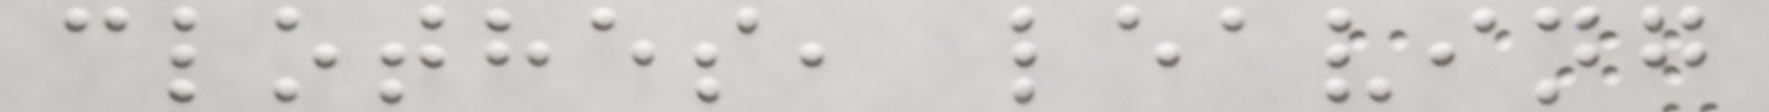clothes, leaving
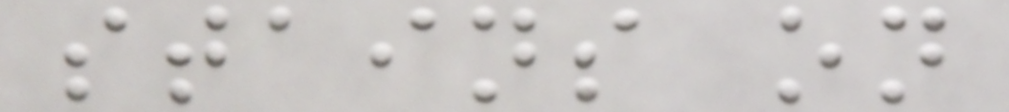stains on
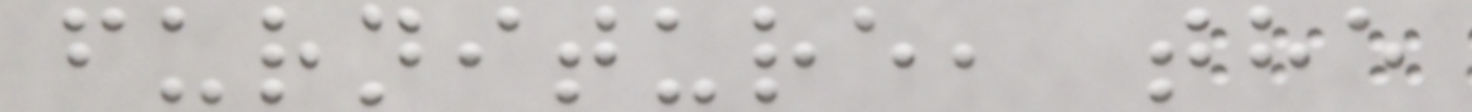furniture, the
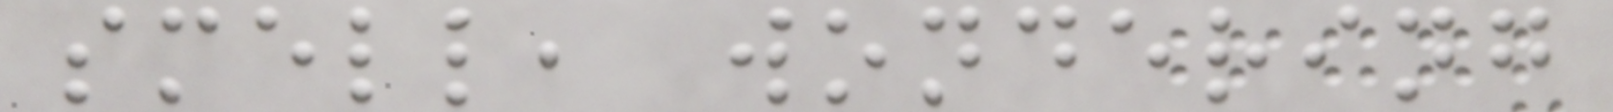smell, wondering
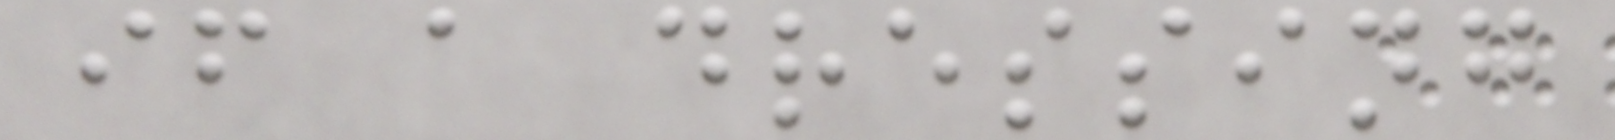if a dressing
